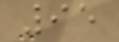95
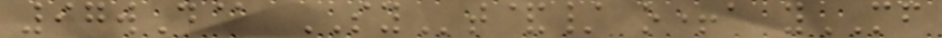97wD@ SYt&/ o+a yMF
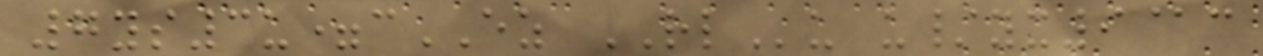7ys3u=cEZ RLu u/yx9@c
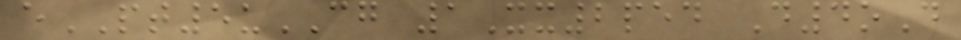ePT5uCG 1Xx2ped D4oD
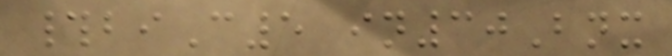#biC5 in30Bnx
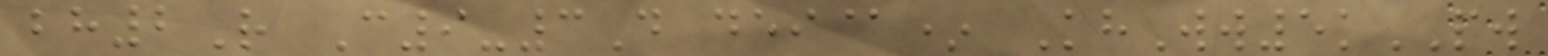bh2R C9-3D dei@* KhWw5kPW
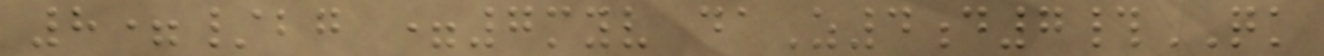8=/bg =7myv daZ4d7#QK
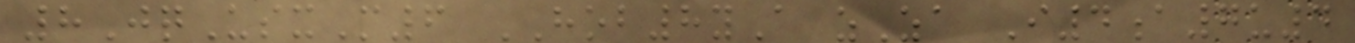8JqUsxM6 HOB8yA zZa I4a7u4
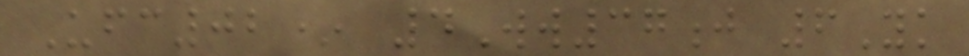Ufc02* 4Ww37j 6Yk
